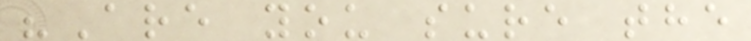"Are you sure the
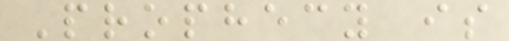Prophecy is
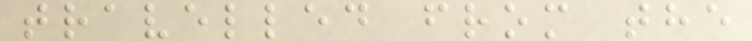travelled from the
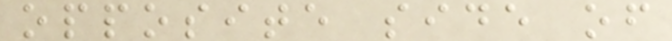opposite side of
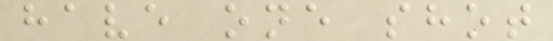have one shot
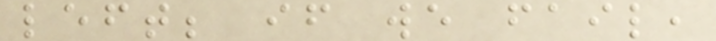left; if we fail,
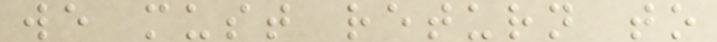we must return to
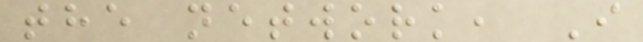the network, I
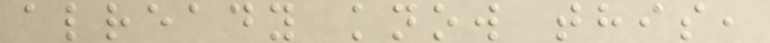already know this,
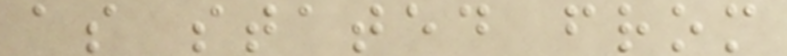as stated from
